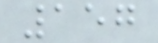157
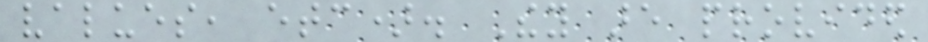values, etc). They are provided
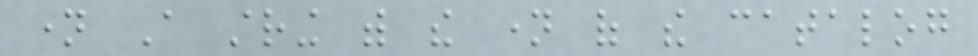name A string with the name of the catalog
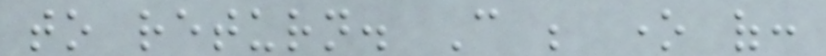to return. Can be one of:
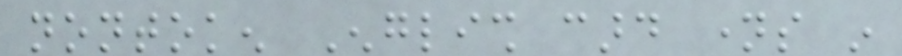nontoken English card names in
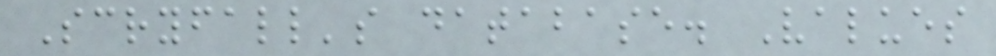Scryfall's database. Values
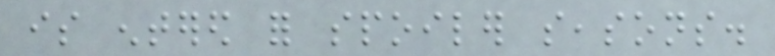is entered for spoiler seasons.
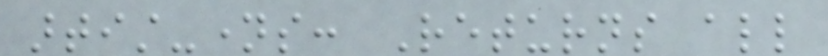artist-names: Returns all
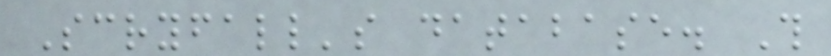Scryfall's database. This
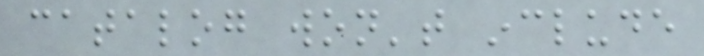catalog won't include
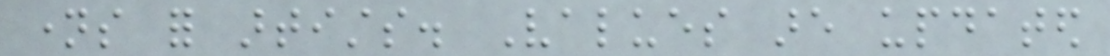names for artists. Values are updated
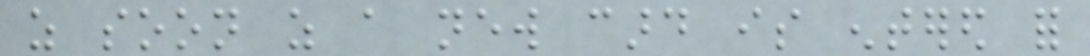as soon as a new card is entered for
